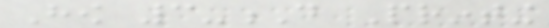How 3-D Printing
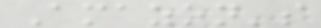Amazon's
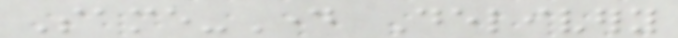Same-Day Delivery
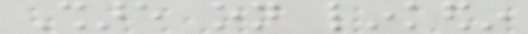Share on linkedin
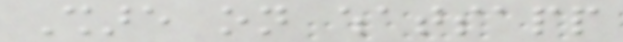Share on whatsapp
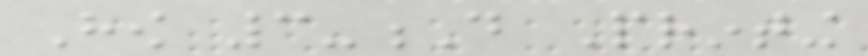How 3-D Printing
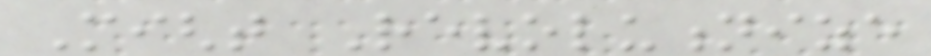Might Revolutionize
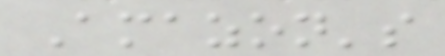Amazon's
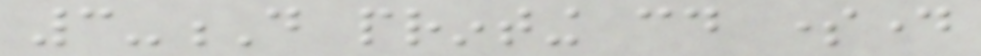3-D printing could someday
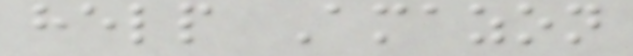help Amazon
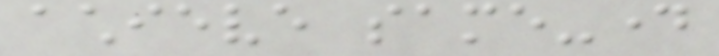achieve same-day
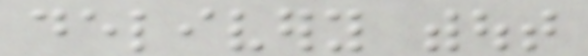delivery without
